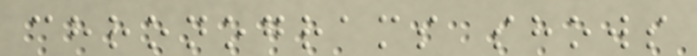chronograms shows
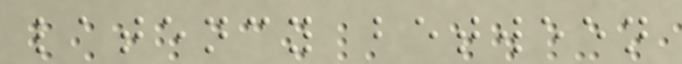latency between
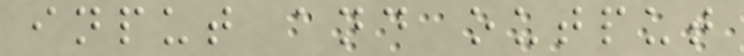input and output
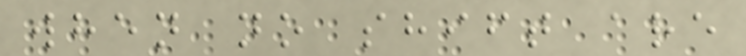when no shift are
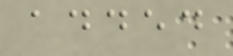added
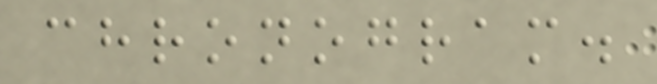chronogram.
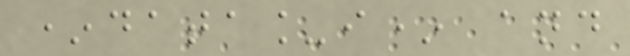*data_i* and
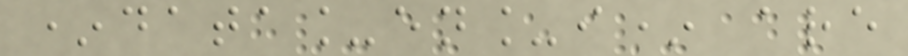*data_en_i* are
